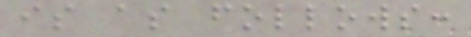is as follows:
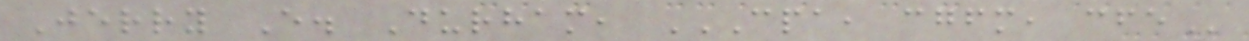Jerry E. Durham, CPA, CGFM, CFE
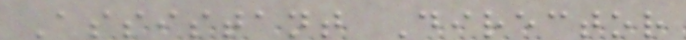Assistant Director
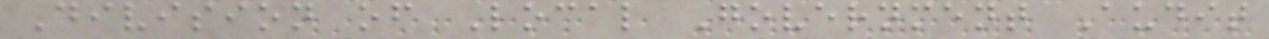Division of Local Government Audit
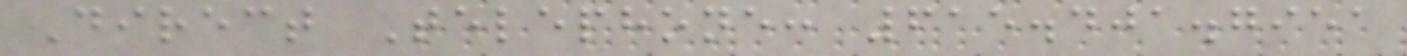Direct Telephone: 615.401.7951
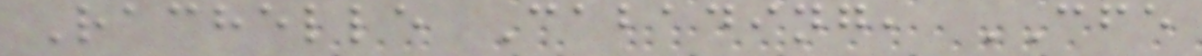Rachelle Cabading, CFE
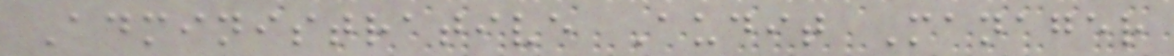Administrative Audit Manager
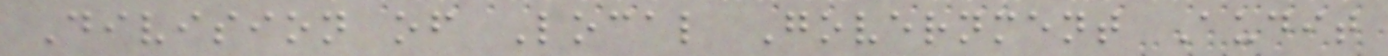Division of Local Government Audit
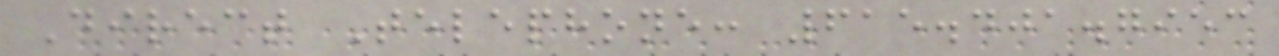Direct Telephone: 615.401.7953
